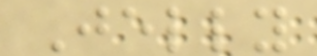Jelly
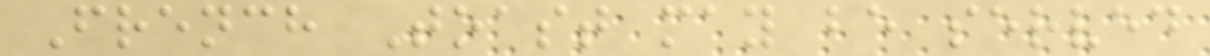French Toast may be served
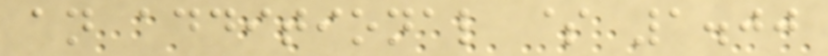an additional $ 1.00
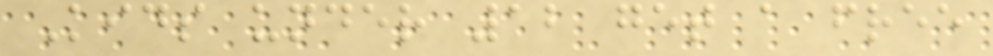Kids under 12 get a free
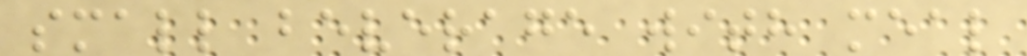small beverage with meal
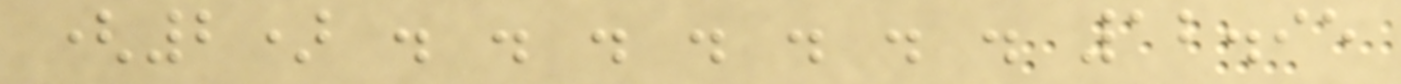(2) . . . . . . . 12.95
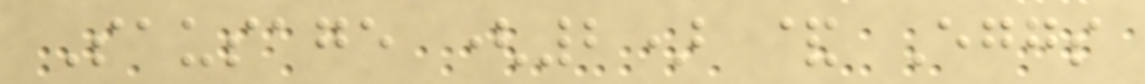Sausage (2) & Eggs
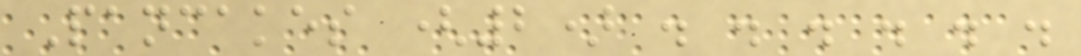Pancakes (2) . . . . . .
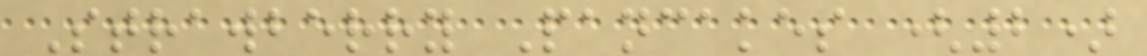Strawberry Pancakes (2)
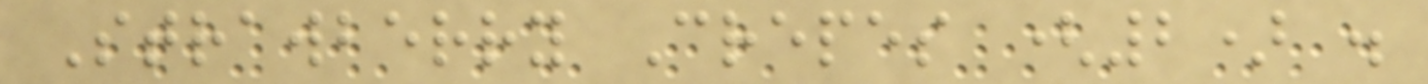Strawberry Crepes (2) .
